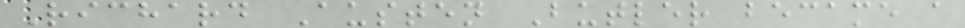Richard Austen Butler became a
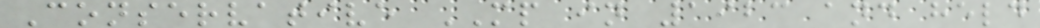Conservative MP in 1923 and held
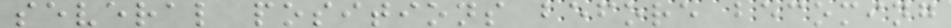several positions before becoming
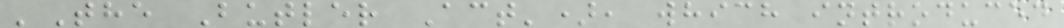'The Butler Act'), which introduced
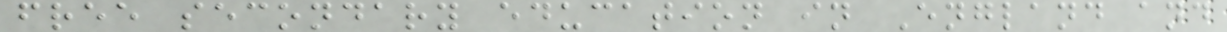free secondary education in England and
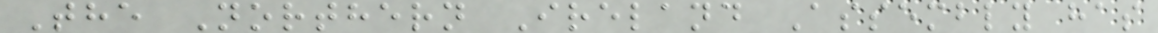The Northern Ireland Assembly has
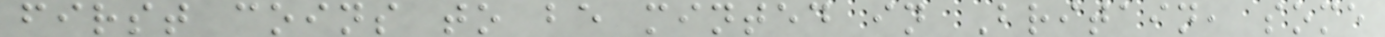first coins to be minted in Britain, some
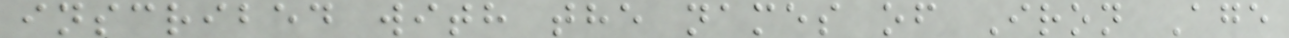inscribed with the names of Iron Age
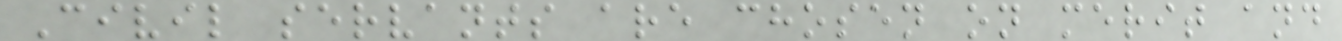Civil servants are chosen on merit and
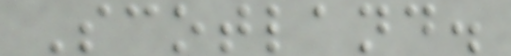Scotland.
